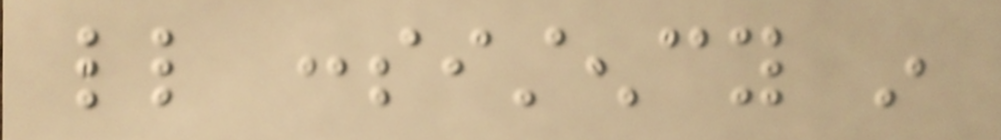little consistency in
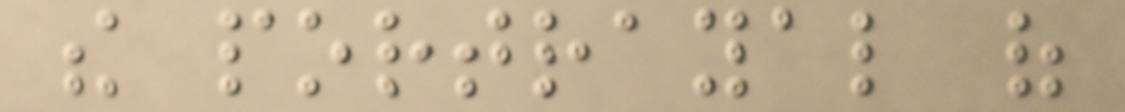the portrayal of
